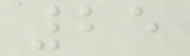25
